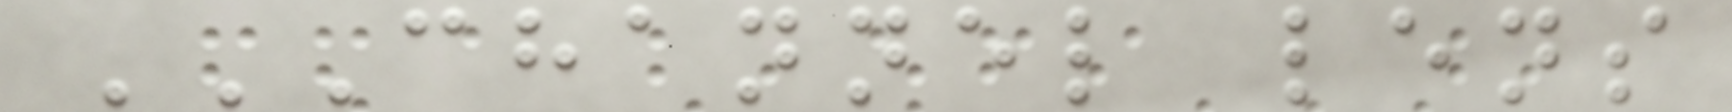CHANNEL LENS
